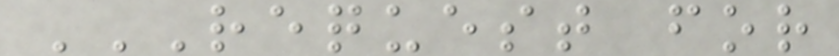REQUEST FOR
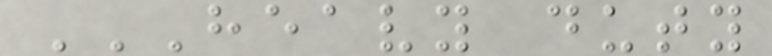HEAVY DUTY
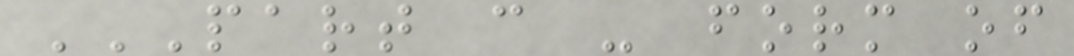PART C - FORM OF
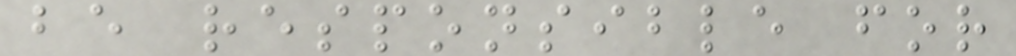be responsible for
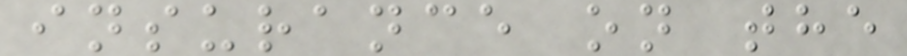insurance on the
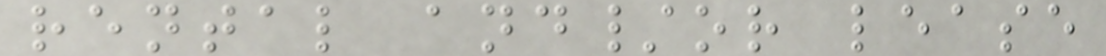rental and/or lease
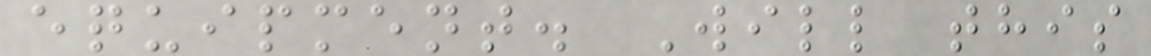equipment. Will this
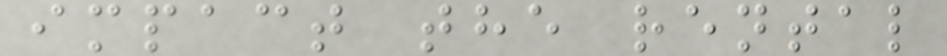impact the rental
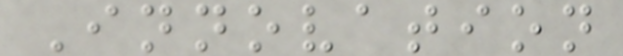Innovation
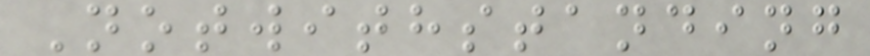Notwithstanding
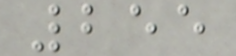255
